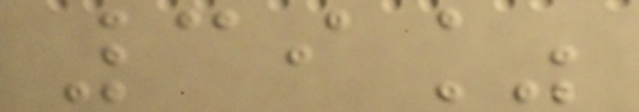39%
